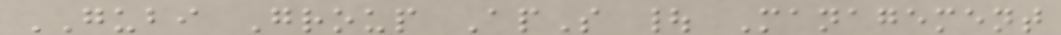GUBI Group ApS | Management
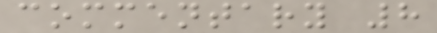commentary 8
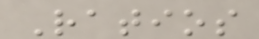Ratios
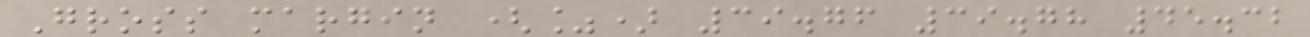Gross margin (%) 39.76 39.78 45.32
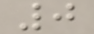0
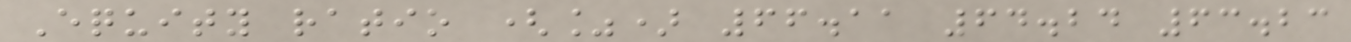Equity ratio (%) 66.11 64.24 63.23
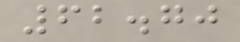62.70
